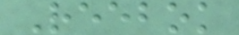Reebok
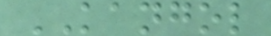KANGOL
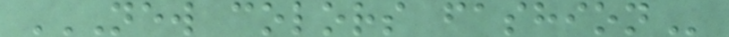NEW COLORS FASHION
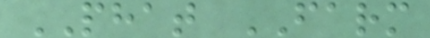PHAT FARM
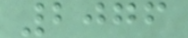2076
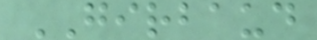GIRBAUD
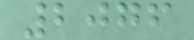2076
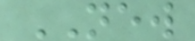NEW
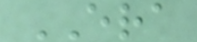ERA
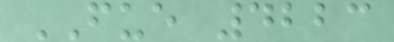FUE 4223
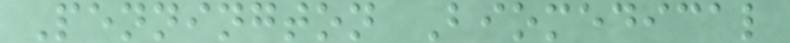Pennington Biomedical
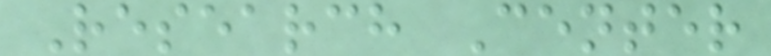Research Center
